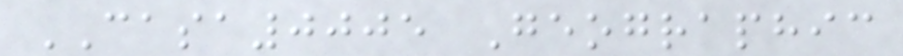CASA0005 Geographic
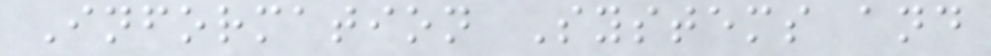Information Systems and
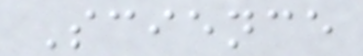Science
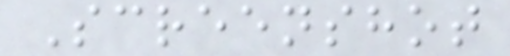Screenshot
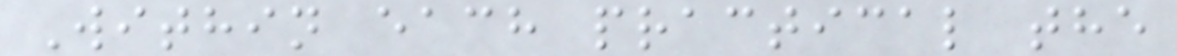Within each practical the
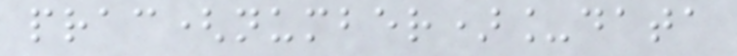prac(number)_data
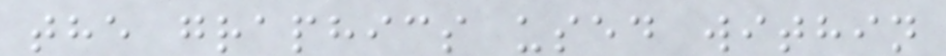the graphics used within
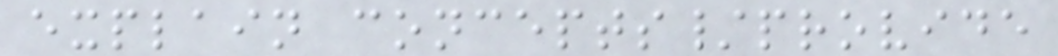explain concepts/provide
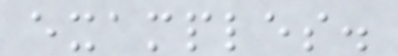examples.
